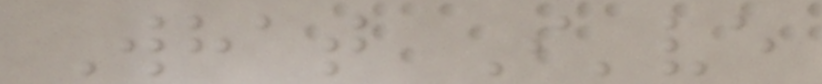What I've
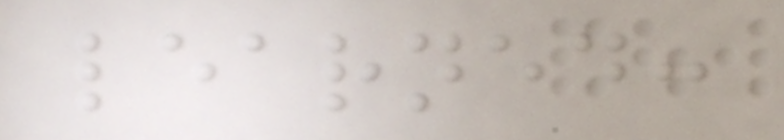learned:
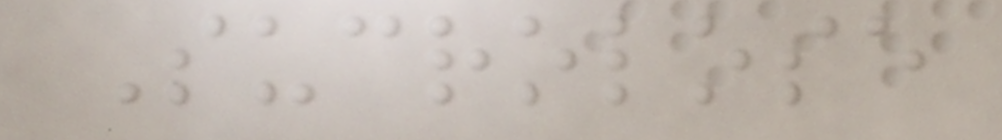Sucrolose
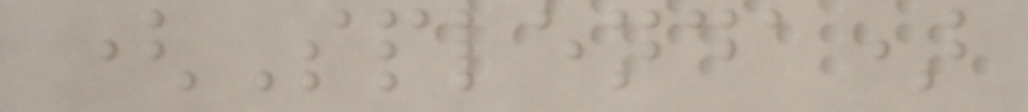(Splenda)
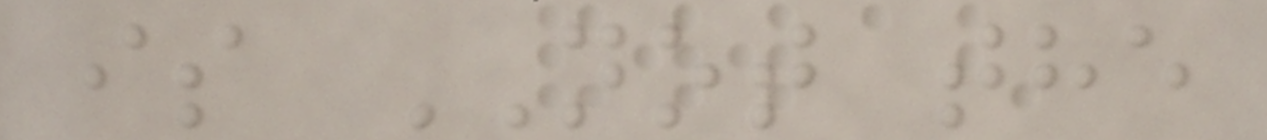is NOT the
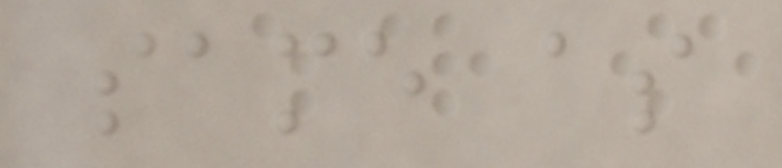same as
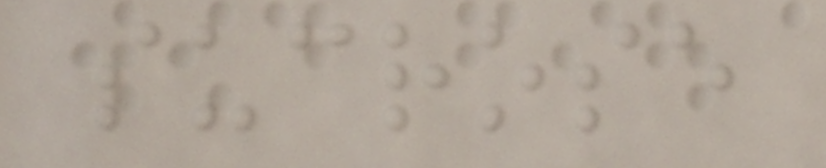sucrose
